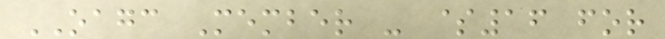OAGC Member - $16 for
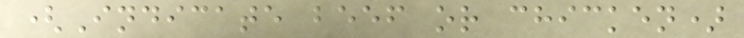(Indicate beef or chicken)
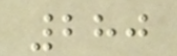280
